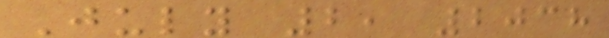July 2, 2038
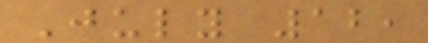July 12,
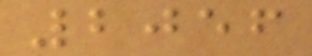2056
